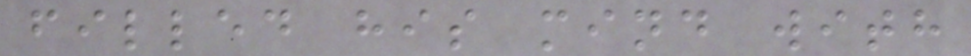filled his mind with
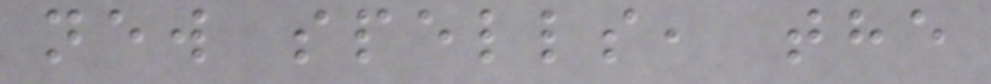new spells, the
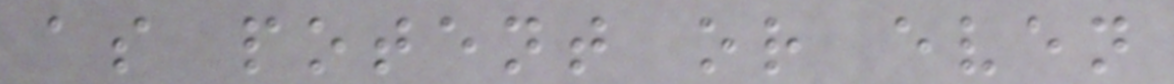as potent or even
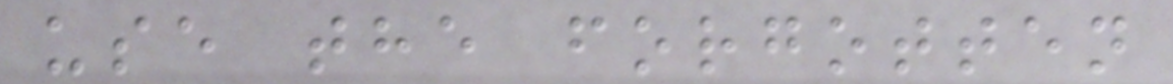use the forgotten
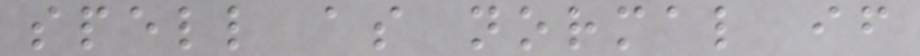spell as normal if
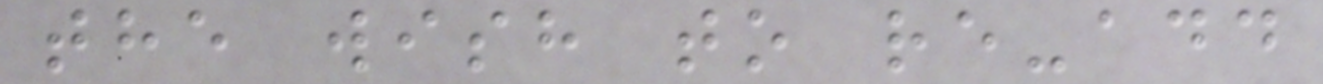the wish to re-add
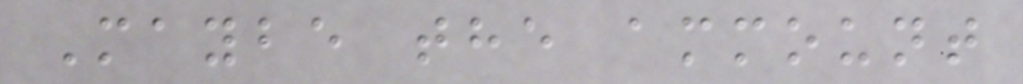Maybe the ammount
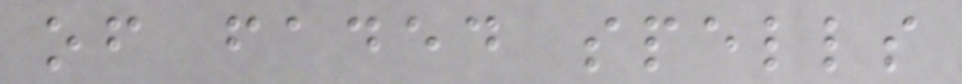of faded spells
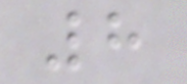8
